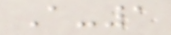A-1
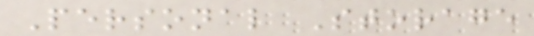Personal Storage
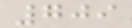709
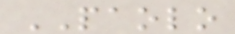PAOLO
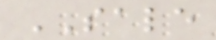SALE
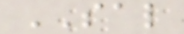SAL
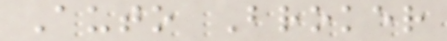Auto Broker
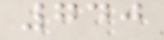740
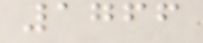1766
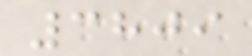3809
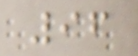96
